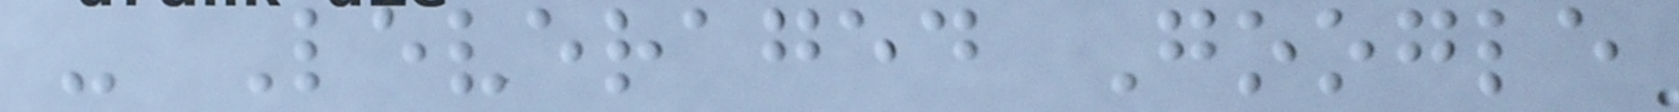- Leveraged Google
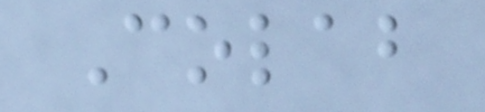Colab
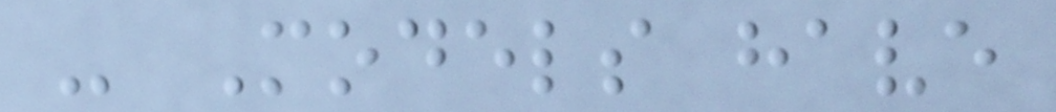- Models have
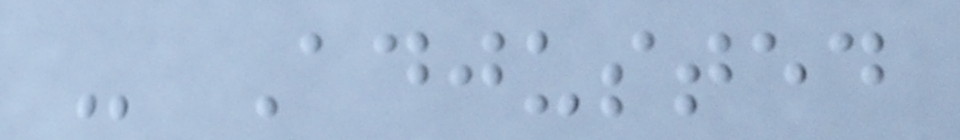- Adjusted
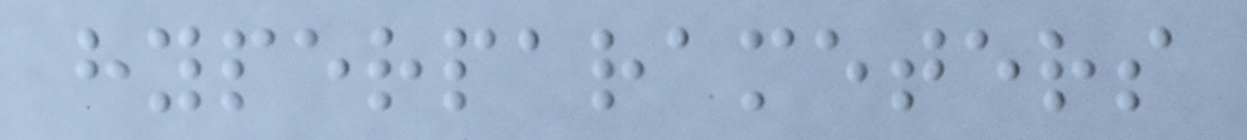hyperparameters
